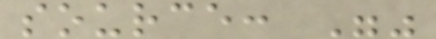source: ""
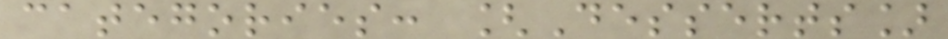categories: [Desserts]
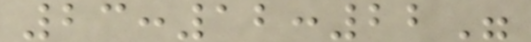23:12:22"
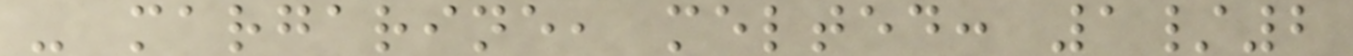- margarine, melted: 1/2
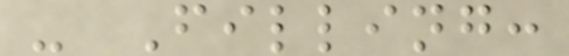- Filling:
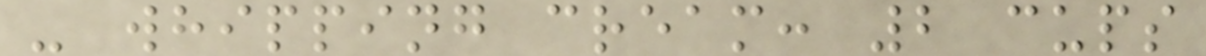- whipping cream: 2 cups
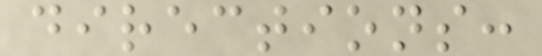directions:
